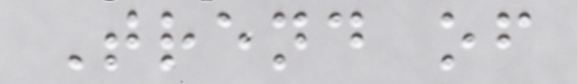Trend of
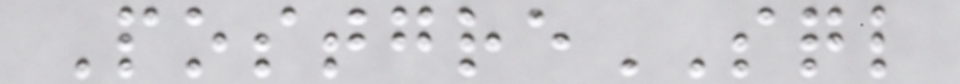PostgreSQL
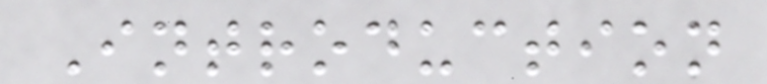Introduction
